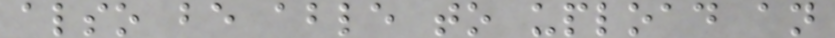also be able to upload an
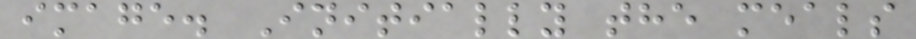image. Initially the meals
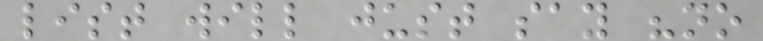list will just say "no
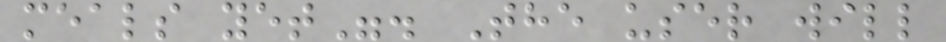meals yet". The user will
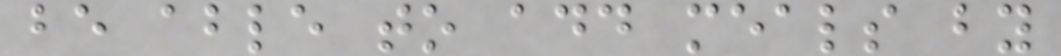be able to add meals by
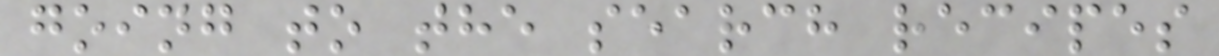going to the search recipes
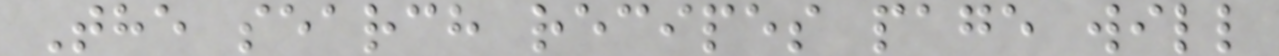The search recipes page will
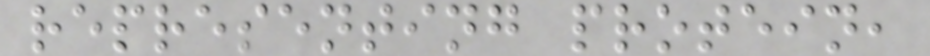representing protein,
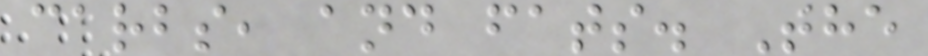carbs, and fats. The
